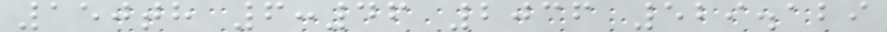150th 6:46 2036 529.129
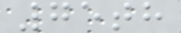75th
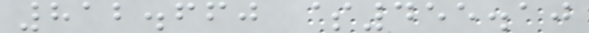812.660 $455.10
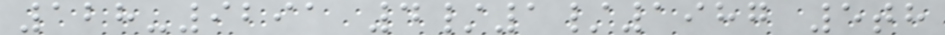128-9291 4/1/1987 5th
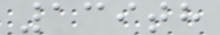139th
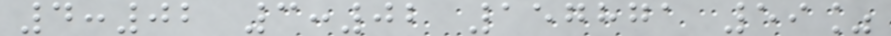4:02 3:02 157871 59%
